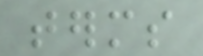terms
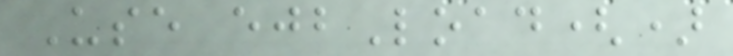Use ejbLoad()
